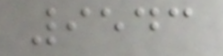9543
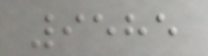9585
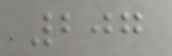207
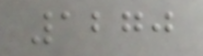1270
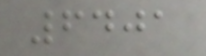6401
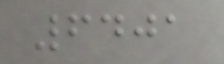6401
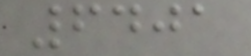6401
